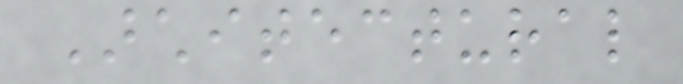Architectural
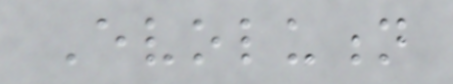Evolution
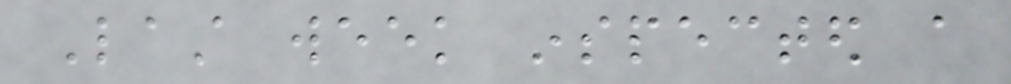Last week inspected a
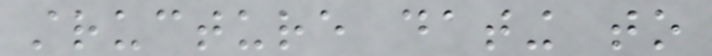structure dating to
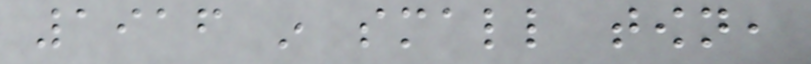1916 in small town,
